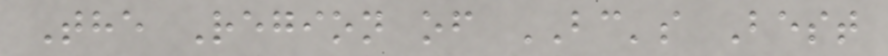The Region of BC's Best
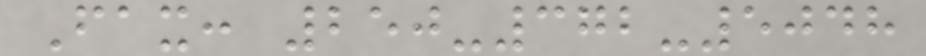Fax: 250-372-5048
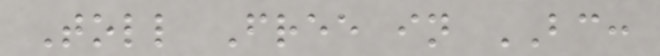Toll Free in BC:
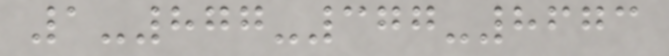1-877-377-8673
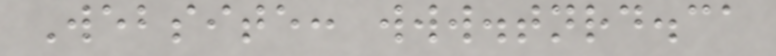Website: www.tnrd.ca
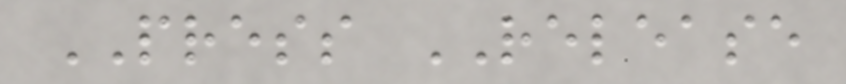PRESS RELEASE
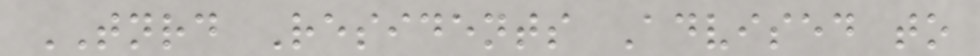TNRD Residents Advised to
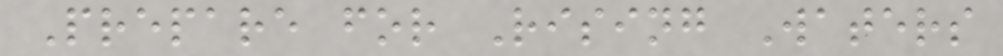Prepare for Rising Waters
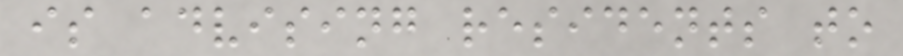is advising residents to
